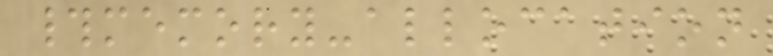#memory-allocation
